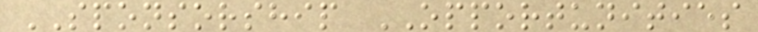SPONSORSHIP OPPORTUNITIES
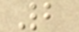2
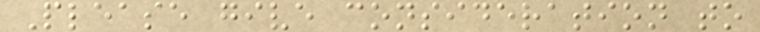Please give consideration to
